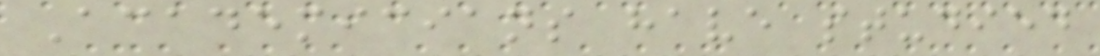Academicians have studied
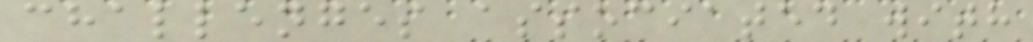challenges associated with
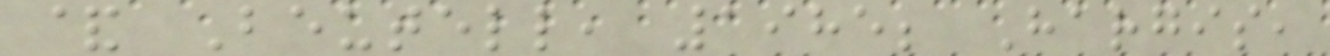& Beutell, 1985; Hargis,
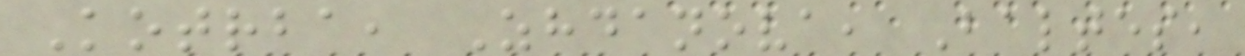Kotrba, Zhdanova, Baltes,
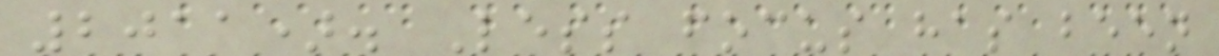2011). Less focus has been
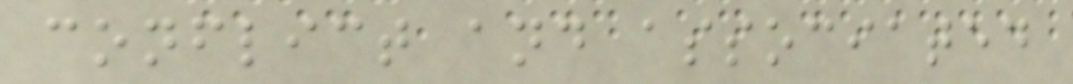conflict and associated
